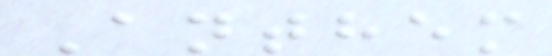Anthem
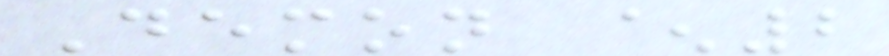Demon ^2
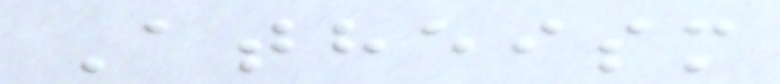Atheism
